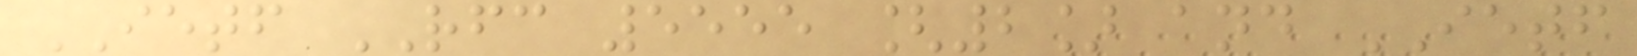IETF RFC 5555 [2] and IETF
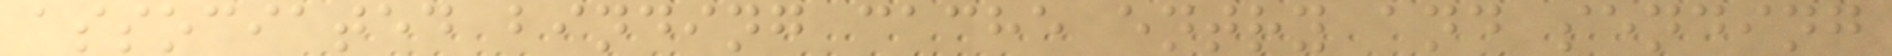associated binding cache entry and sending
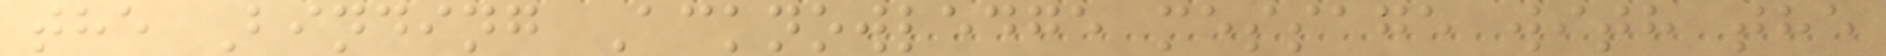the Binding Acknowledge message with the
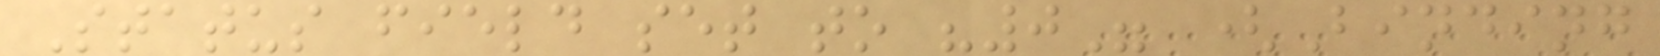Status field set to "0" (Binding
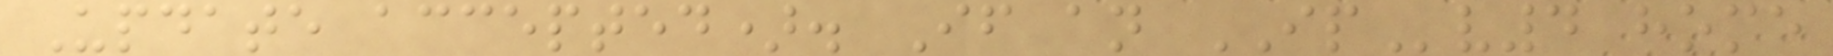Update accepted). If an IPv4 home
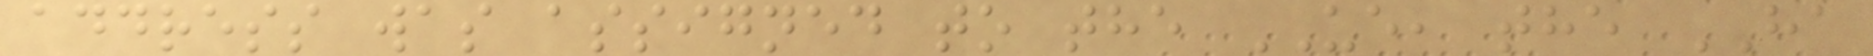address was assigned to the UE, the HA
